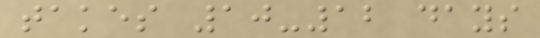takes 10-12 days
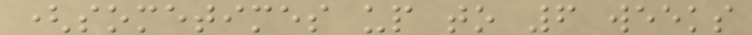(sometimes up to 6 weeks
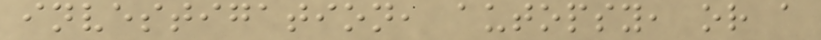investigation, autopsy, or a
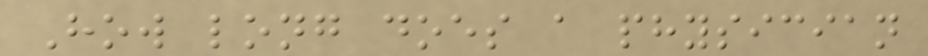How long does a physician
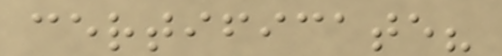certificate?
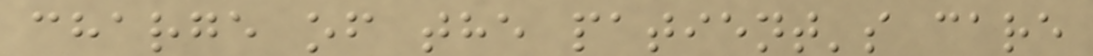charge of the patient's care
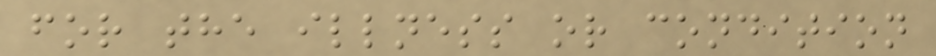for the illness or condition
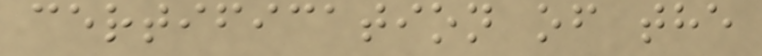certification of the
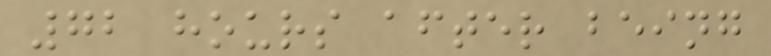72 hours after being
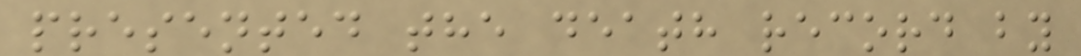presented the death record by
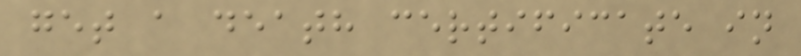get a death certificate in
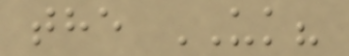the UK?
